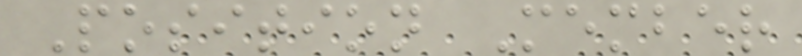Position Member
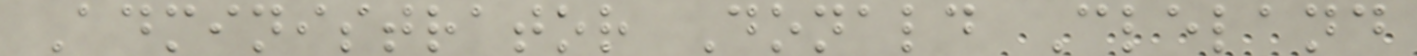Administrator Donald Cleland
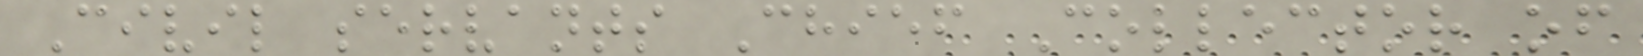Civil servants Chief Collector of
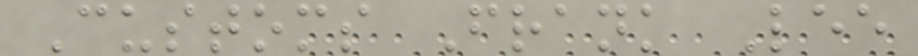Customs Frank Lee
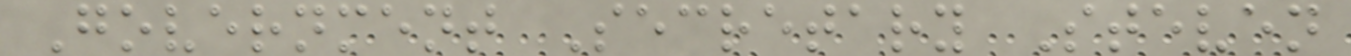Government Secretary Steven
